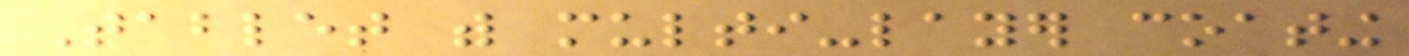Tablet with multi-layer coating
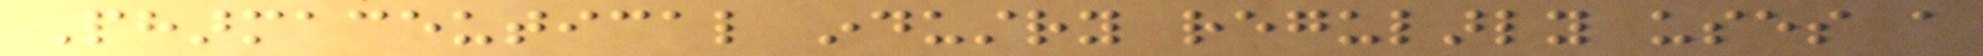Pharmaceutical industry regularly uses a
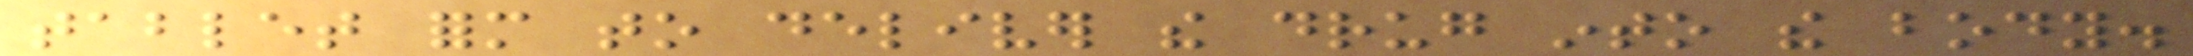tablet form to deliver the drug into the body.
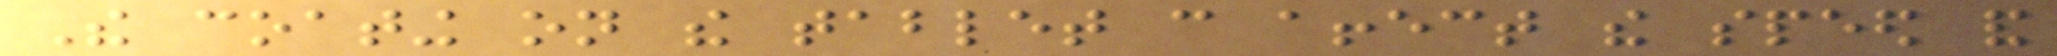The coating on the tablet can affect the speed and
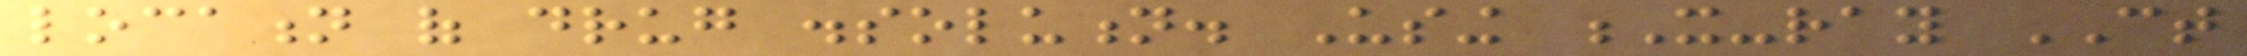location of drug dissolution. Using X-ray CT
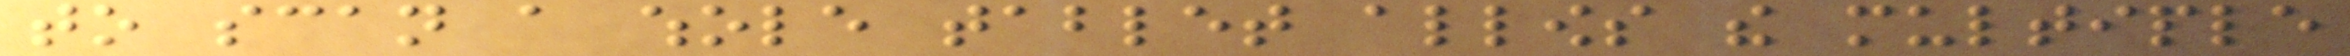to scan a whole tablet allows the multiple
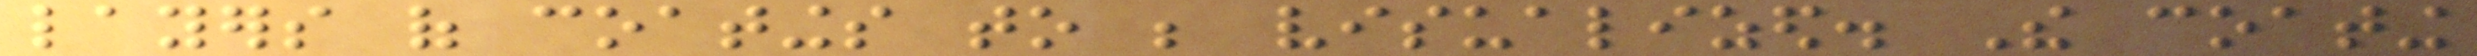layers of coatings to be visualized. The coating
